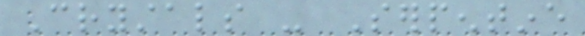Crystals - Serpentine
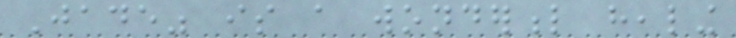Jade" is a wonderful healing
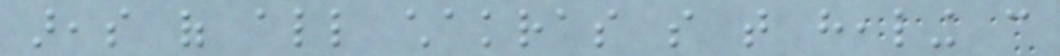areas of all chakras so that healing can
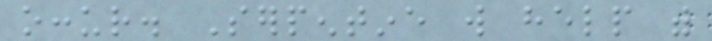occur. Serpentine will help with
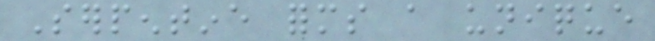Serpentine forms a unique
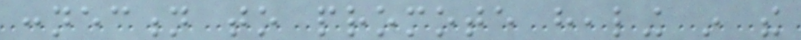connection to promote healing in the
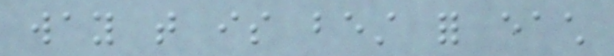way that is best for each
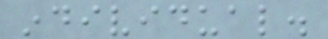individual.
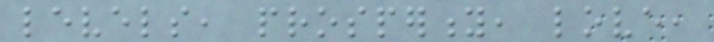levels, prosperity, love,
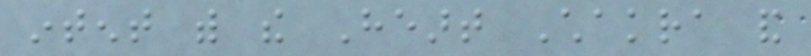intent with the Heart Chakra and
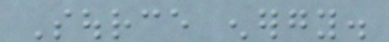Source energy.
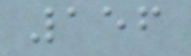156
